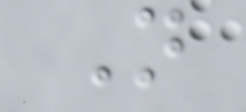N
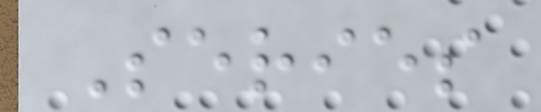Series
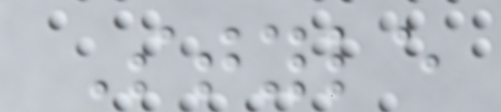Style
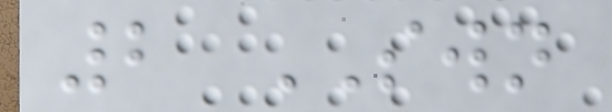2 SWN
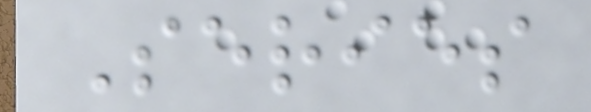Series
